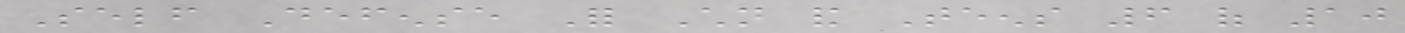Self Defense For Children and Teens 6 of 10
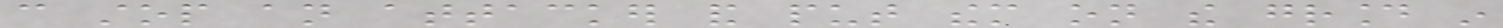can stop an attacker and put them on the ground in
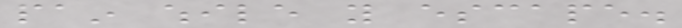pain while you escape.
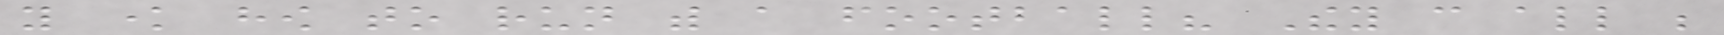you know how to run with a football? They can all be
